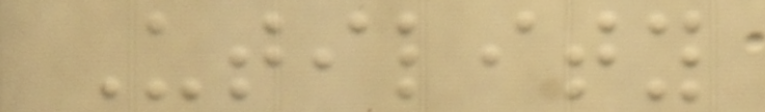Utility
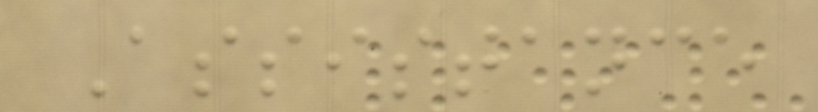Assistance
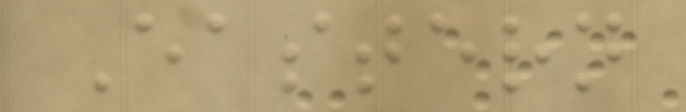Eastern
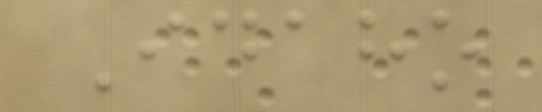Idaho
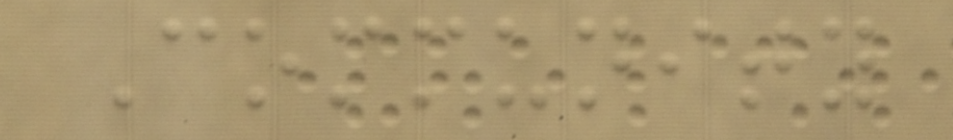Community
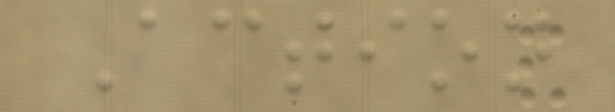Action
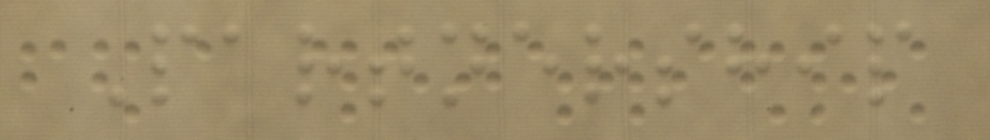Partnership
